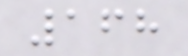168
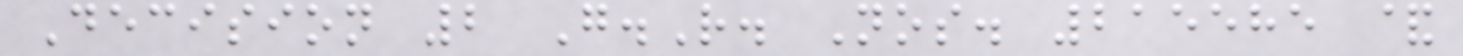Decision 2 G.R. Nos. 215585 &
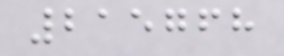215768
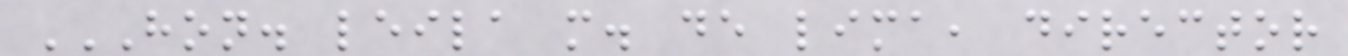HON. LEILA M. DE LIMA, DIRECTOR
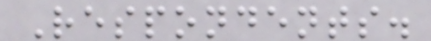Respondents.
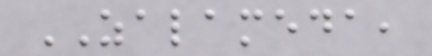ZALAMEDA,
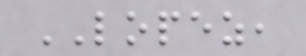LOPEZ,
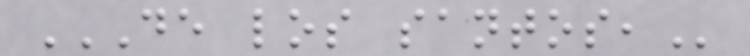DE LOS SANTOS,
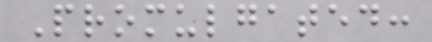Promulgated:
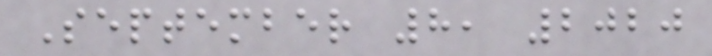September 8, 2020
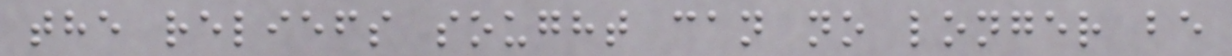the reliefs sought can no longer be
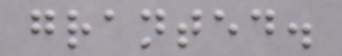granted.
